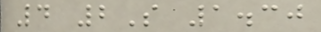4 2S 1.30
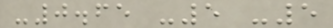-0.65 -5 -5
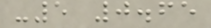-5 0.65
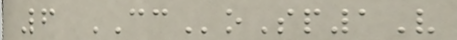6 CCoSp1V
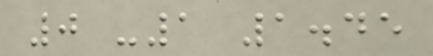0 -1 1.45
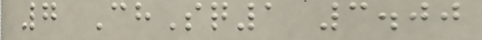7 ChSq1 3.00
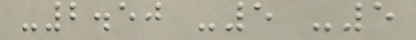-2.50 -5 -5
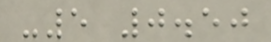-5 0.50
